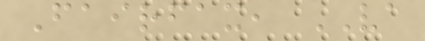Fairfax, VA
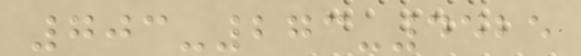703-273-4525
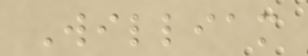William
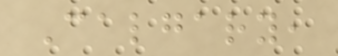Calgary,
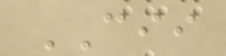CII
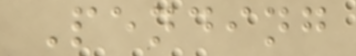Pending
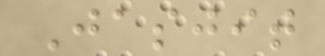Jasjit
